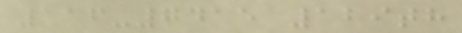116-7415 129th
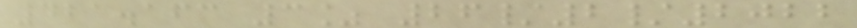421.163 3% 26/2/2022
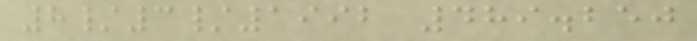8/3/1992 489.250
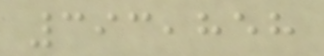393,858
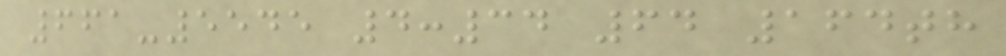661-5545 4:34 64 164th
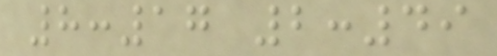8:17 2:49
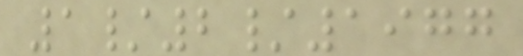1/2/1977
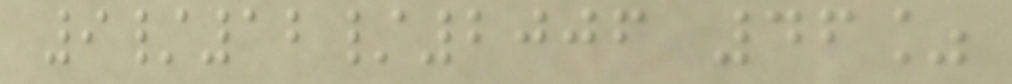9/12/2006 46%
